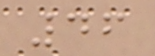46
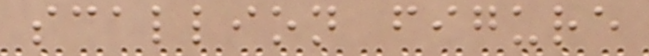scallion figure
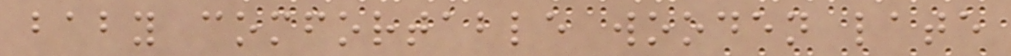baby comfortable wooden late
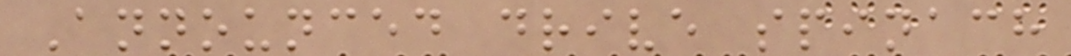Announced drive spinach
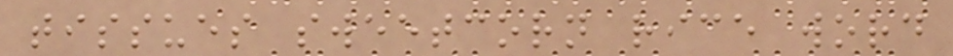tissues sweetcorn rice word
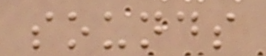sounds
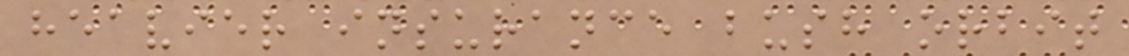heavier insurance bush orbit
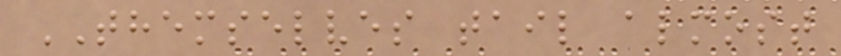THEMSELVES tail almost
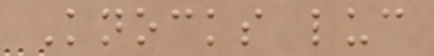Knocks luc
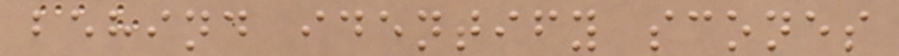behind identify scones
